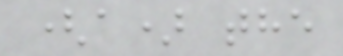(a) the
